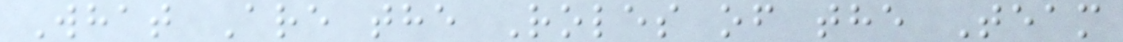What Are the Roles of the Team
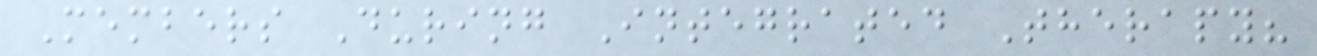Members During Integrated Therapy?
